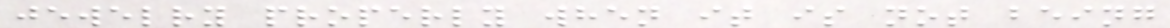jewelry properly when it is not being
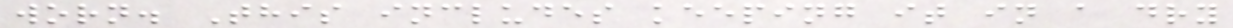worn. This includes keeping it in a dry
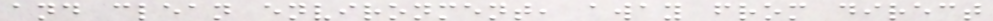and clean environment, away from direct
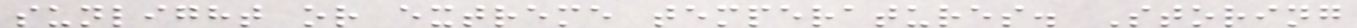sunlight or extreme temperatures. Storing
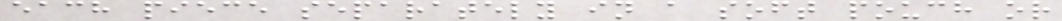each piece separately in a soft pouch or
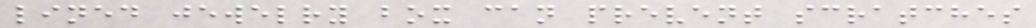lined jewelry box can prevent scratches
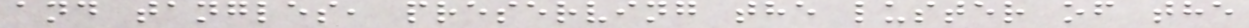and tangles, preserving the luster of the
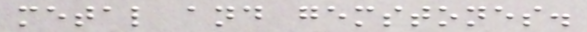metal and gemstones.
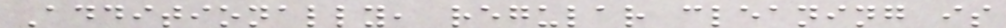Additionally, regular cleaning is
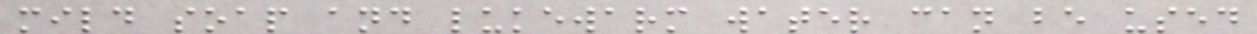mild soap and lukewarm water can be used
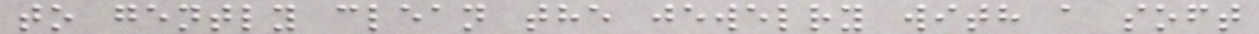to gently clean the jewelry with a soft
